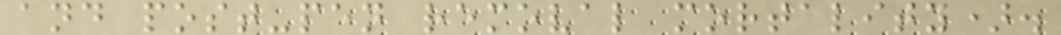and post-pen removal mortality).
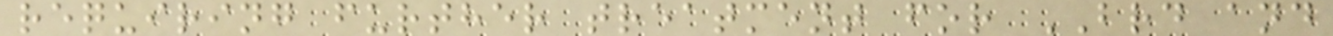requiring further treatment for BRD and
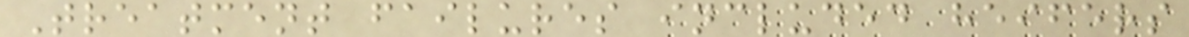Treatment failures included heifers
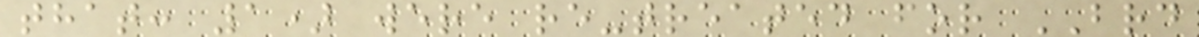that: 1) were re-treated for BRD
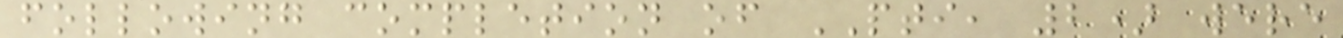following completion of PTI, 2) were
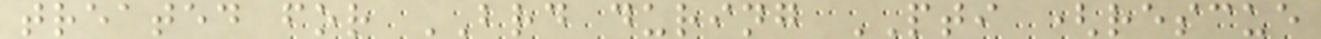treated for BRD during PTI (rescue
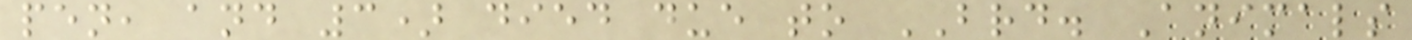pen, and 3) died due to BRD. Animals
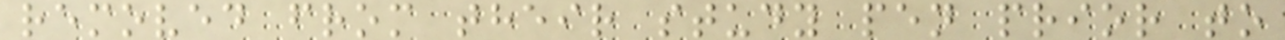removed from their study pen prior to
